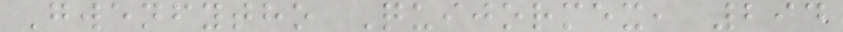Gwenfytho Quijormex, 294
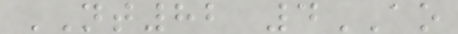NT82 4AO
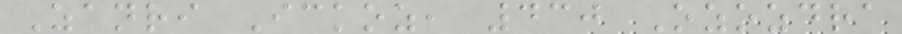Zanri Ickoz, 430 Ozozdra
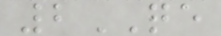2QE
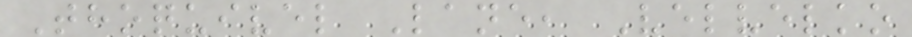Thoquivel Lane, Velvelko
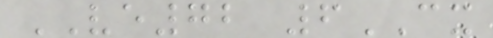VE72 6CX
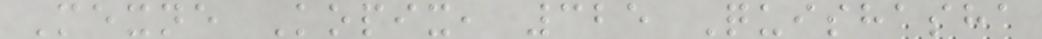Mexne Kopix, 325 Quishasha
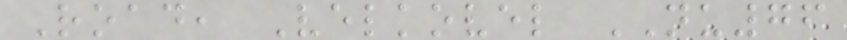Road, Velkovel NU76
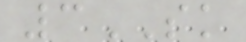3SK
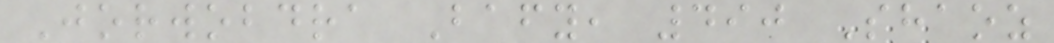Jorwobdra Bafy, 490 Shaoz
